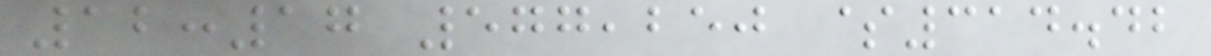12:17 577,250 $314.42
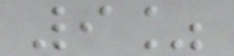9%
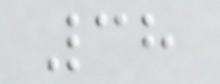38
